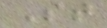St
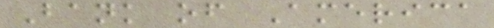Bank of America
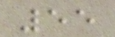55
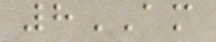8AM
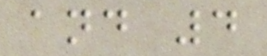and 4
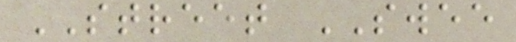STREET SWEE
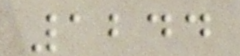1244
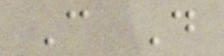C D
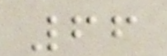66
